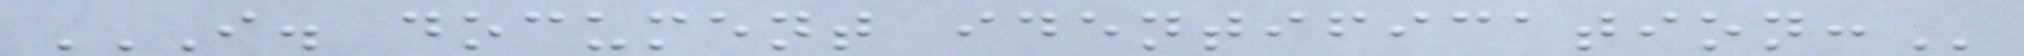I. DOCUMENT IDENTIFICATION:
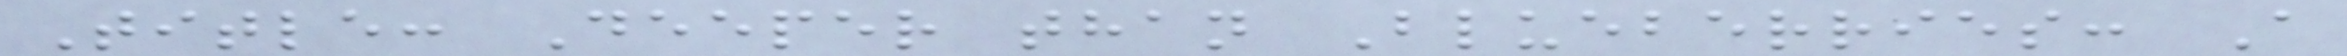Title: Deeper than Blueberries: A
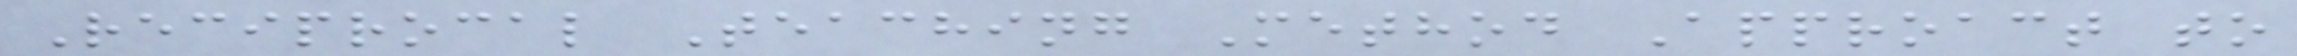Reciprocal Teaching Method Approact to
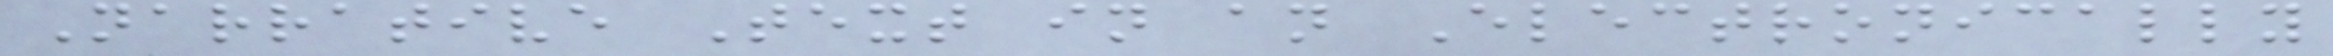Narrative Text in an Electronically
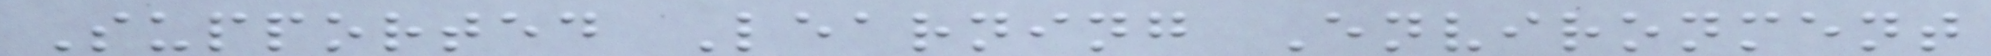Supported Learning Environment
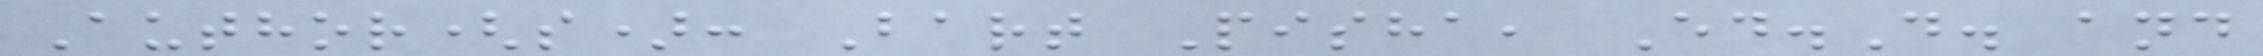Author(s): Bart Pisha, Ed.D. and
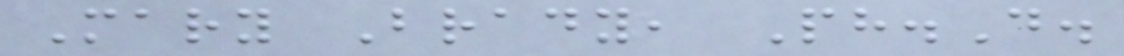Mary Brady, Ph.D.
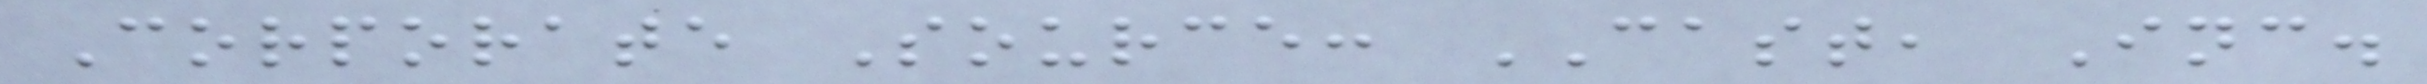Corporate Source: CAST, Inc.
